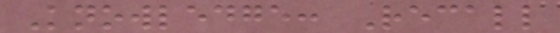Knowledge: Recall
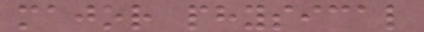major physical
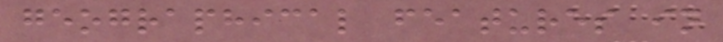geographical features in
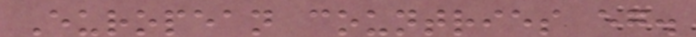European countries eg.
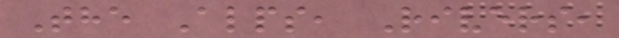The Alps, Rivers,
